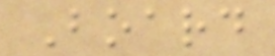Board
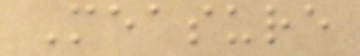Measure
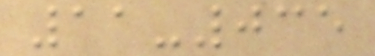11-035
